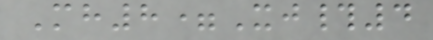Mh8=Xj#4
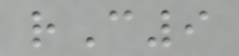rC9
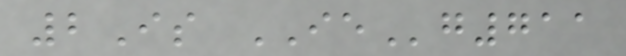2Is IEg711
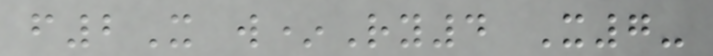f2X w*Ry4 X7-
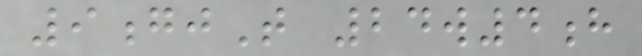9gjT 24w4h
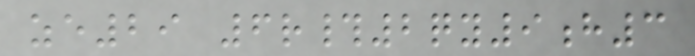ze29 6r#2qy9h3
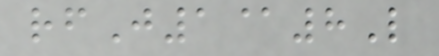rfJ1@8L
